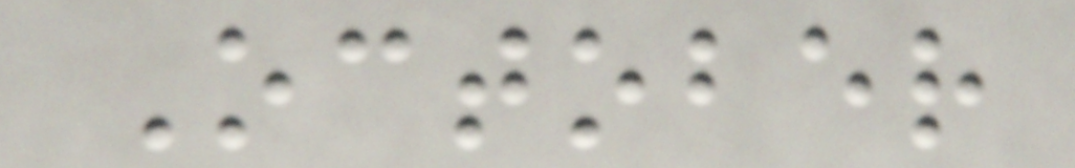October
